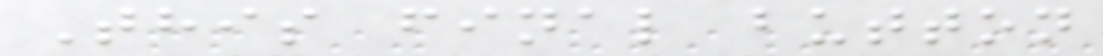This final button
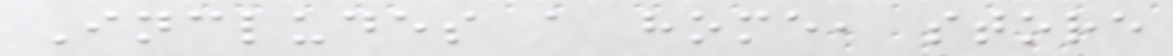Includes a home, store
